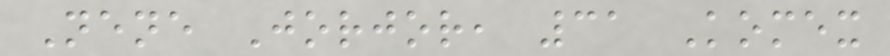Nene Jorjor, 31 Komex
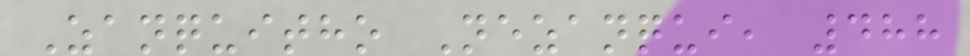Zanquitho Nezanqui, 488
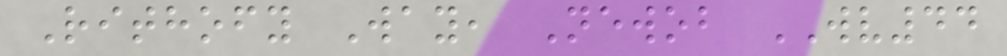Rithofy Way, Newob WV44
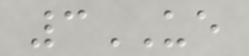3UE
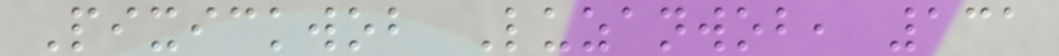Pixickwob Luzanwob, 131
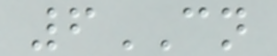6CN
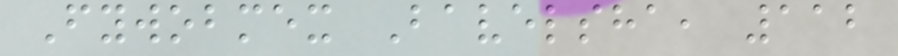Fywobmex Bavelsha, 112
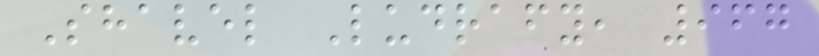Shavel Ludrafy, 967
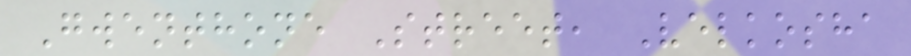Gwenthone Street, Velkosha
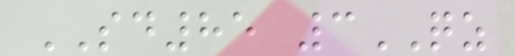SD85 3QZ
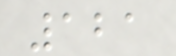121
